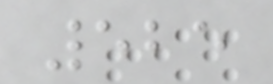525
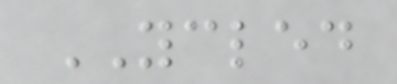YCLED
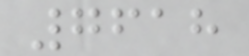7618
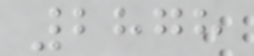2878
